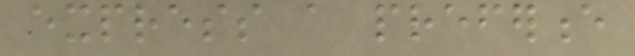express a preference
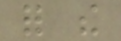for the
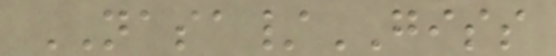NASA/GISS
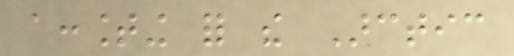accounting for the Arctic
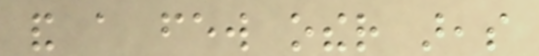and a few other areas
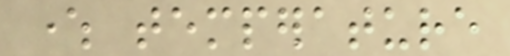where temperature
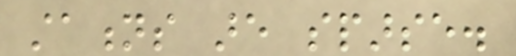stations are sparse.
